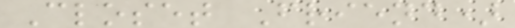Closet Friend)
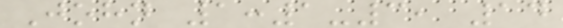John 1:1-3, 14
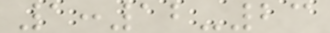1:12-23
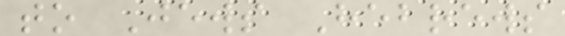to Jews Hebrews
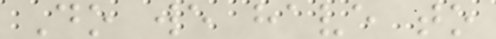Do we have to
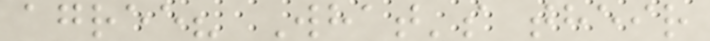agree? What's their
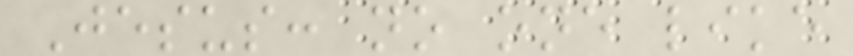Jesus: no one like
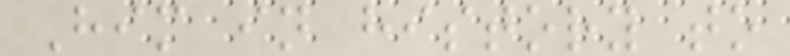Him in history to
